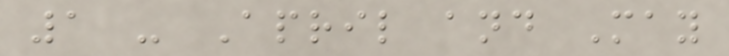1 - April and May
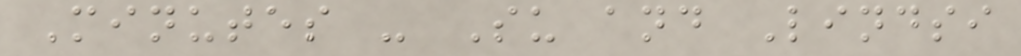Minutes - Su and Lindsi
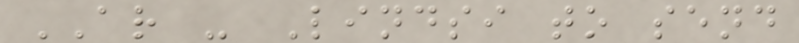AR - Lindsi to send
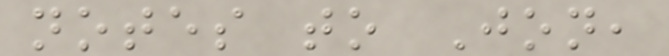notes to Jon,
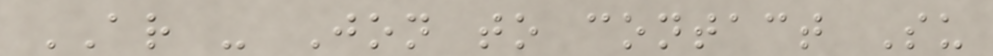AR - Jon to contact Su
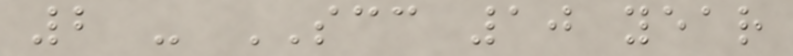2 - SCC 10 year
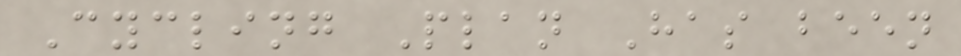Cycling Plan Has been
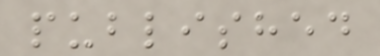published
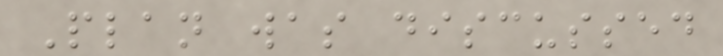Plan was discussed
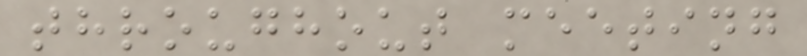throughout meeting
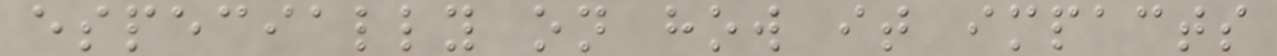especially on how it impacts
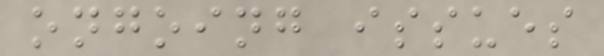ongoing issues
